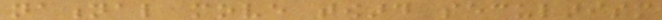national move toward secularism
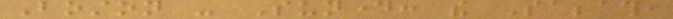Boston - Sunday: the Sabbath,
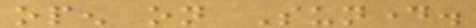open on Sunday.
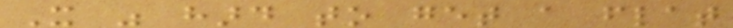It was hard to get a flat
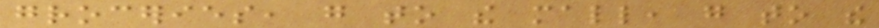groceries, go to the mall, go to the
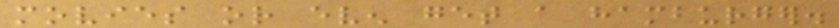movies or even get a hamburger.
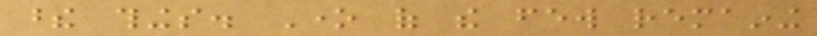these things. One of the few remaining
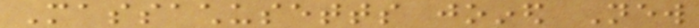Massachusetts joined New
